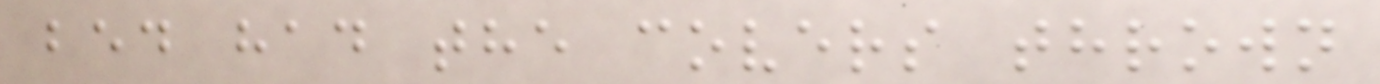bed had the covers thrown
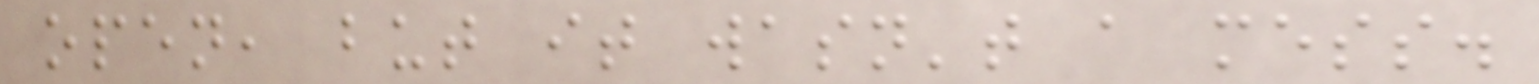open, but it wasn't a mess.
